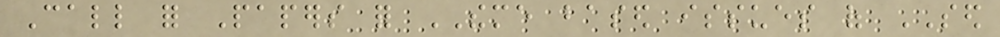Call for Papers for THEME based issues of SED
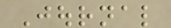Journal
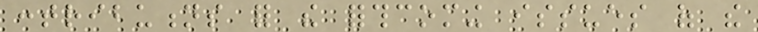contributions for the forthcoming issues of the
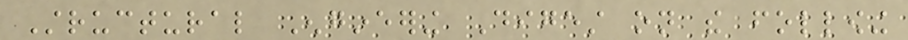Structural Engineering Digest on the following
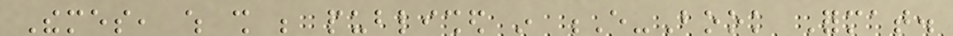Themes, which shall be published in E-Book Format.
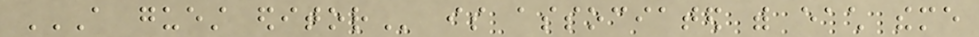A GUEST EDITOR is associated with each theme
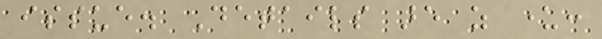issue. Details are as under:
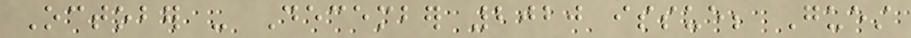October - December 2020 issue; Guest
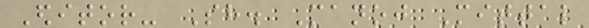Editor- Sh. Manoj Mittal
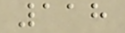118
